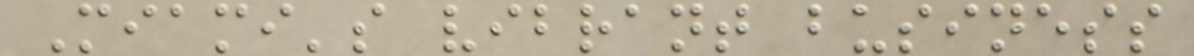Miami's vibrant business
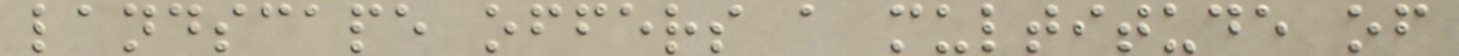landscape offers a multitude of
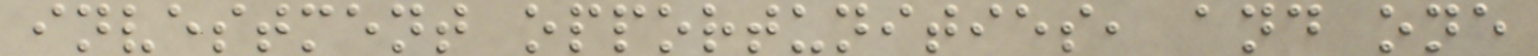investment opportunities, and one
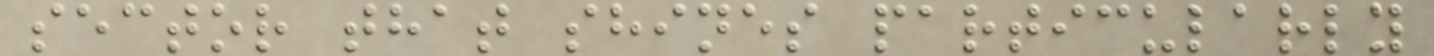sector that shines particularly
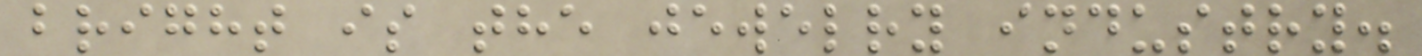bright is the jewelry industry.
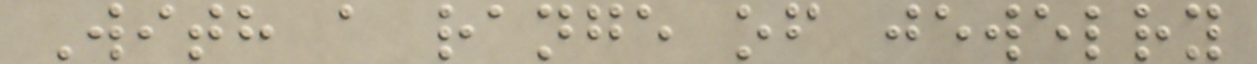With a range of jewelry
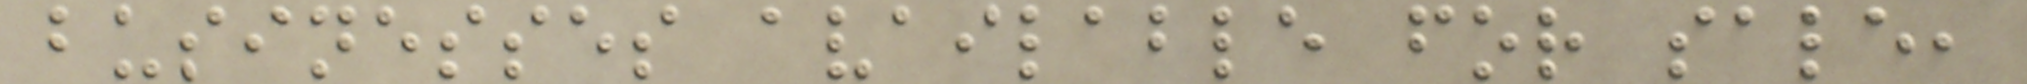businesses available for sale,
